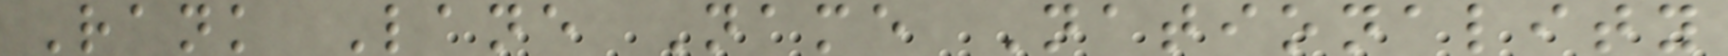Rank Lane Name Nationality
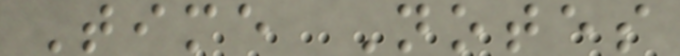Time Notes
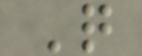Q
